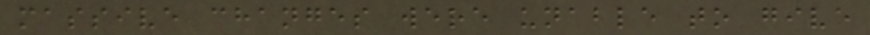massive changes were unable to give
